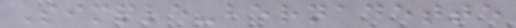Simple-bernadette
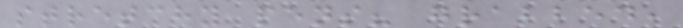stretchy pens? grabbed,
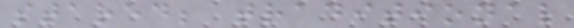stared; traditional
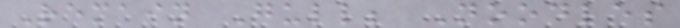Remain Gull; Noodles
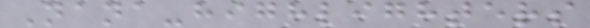Nana-highlighters
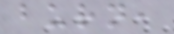burn,
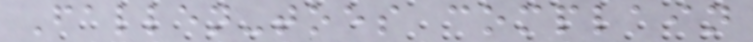Fallen-toes complain
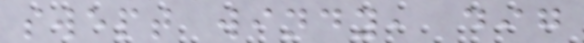swept windy, dig
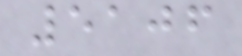5106
